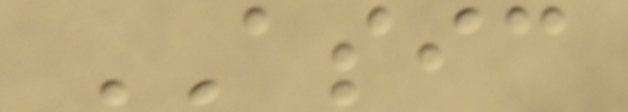ASIC
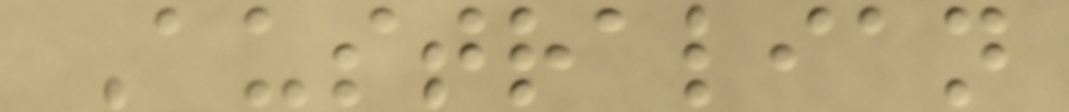Australian
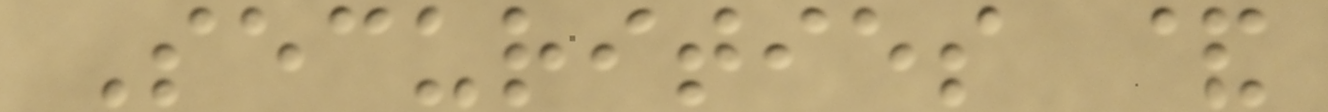Securities &
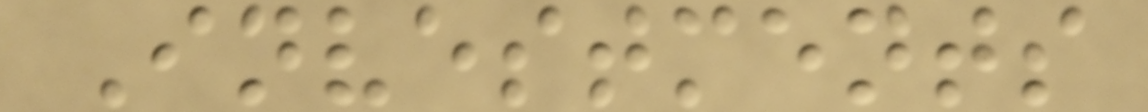Investments
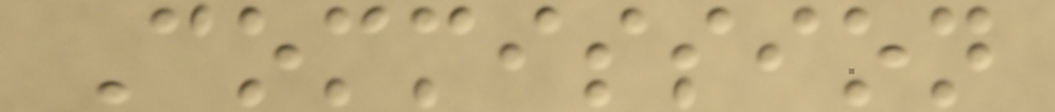Commission
